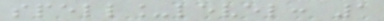spell_level: 1
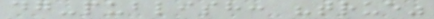dg-publish: "true"
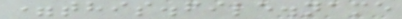=this.file.name
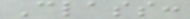Class:
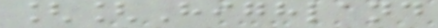[[Highland
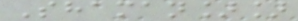Shaman]]
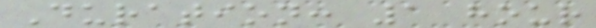Duration: 1 hour
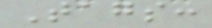Tags:
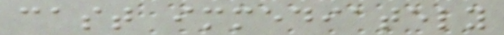cast immediately
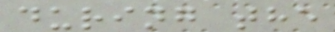during the
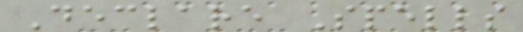Declare Spells
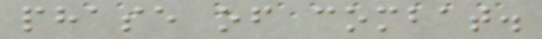phase of combat.
